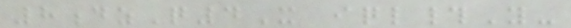8dzQ4X iql#Y-
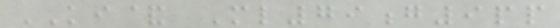KI& Ml79g9pp
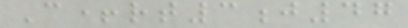C+rt3j47
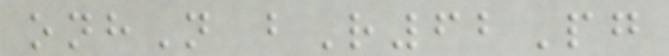onhN bR62Pg
